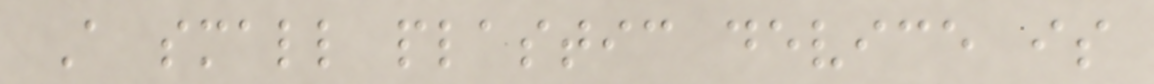A small plastic device is
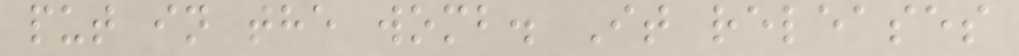put in the womb. It releases
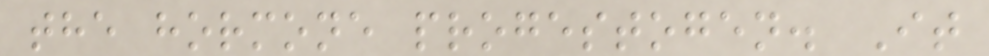the hormone progestogen. It
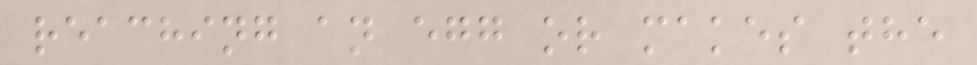reaching an egg or makes the
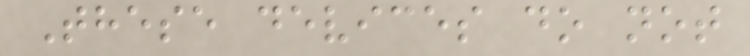These devices do not
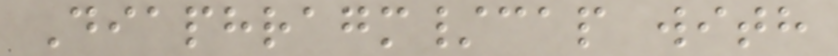Diaphragm/cap with
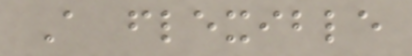A flexible
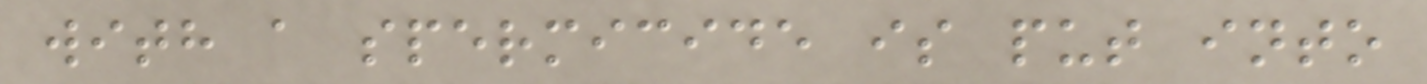with a spermicide is put into
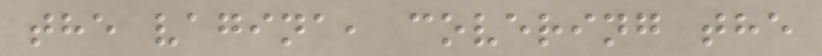the vagina, covering the
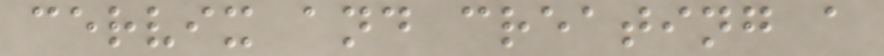cervix and creating a
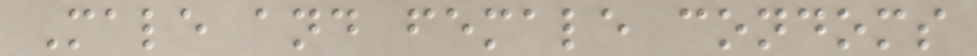Male and female condoms
